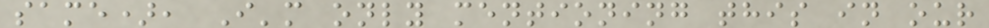same), I'm only mentioning this in our
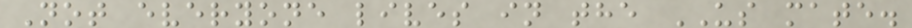Not everyone lives in the US mate.
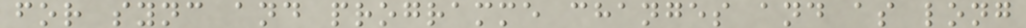for sync and programme changes and as long
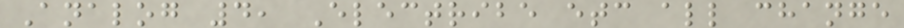Analog 4, Electribe etc all change
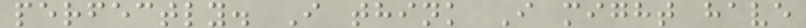perfectly. I think I might have
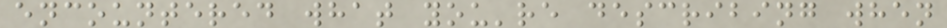encountered what you're describing when
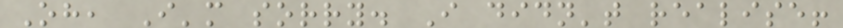Oh, I'm sorry. I didn't realise!
